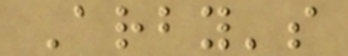Arby's
